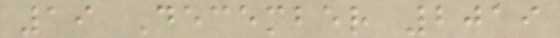19 December 2019
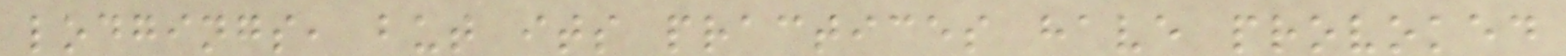lodgings, but its practices have provoked
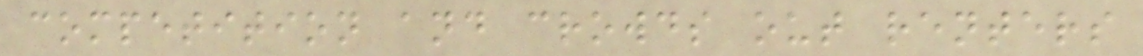competition and crowds out renters
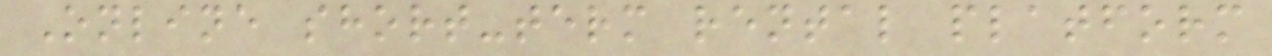Online short-term rental platform
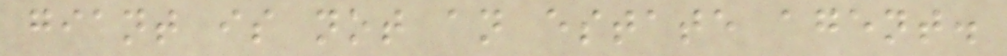giant is not an estate agent.
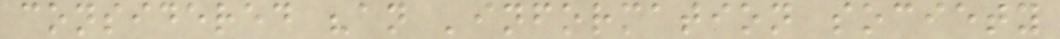considered "an 'information society
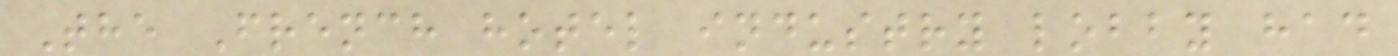The French hotel industry lobby had
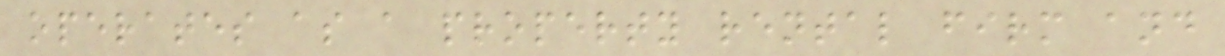operates as a property rental firm and
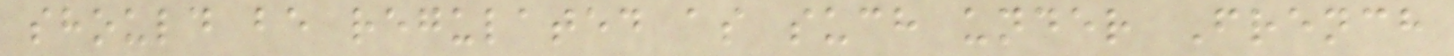should be regulated as such under French
